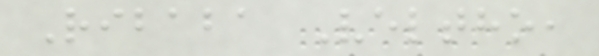Ribaba Veltho,
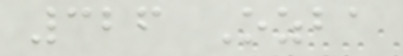326 Ozba
